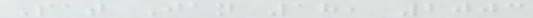Sat Jan 18, 2003
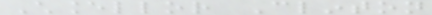Chancellor Clinton
